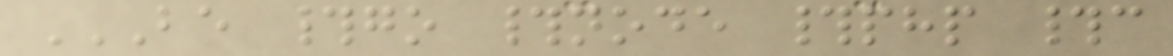BE #GO #NODE #PHP #C
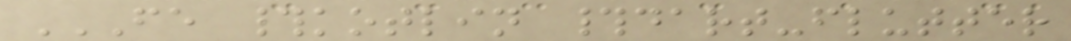FE #KOTLIN #DART-FLUTTER
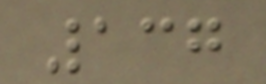137
